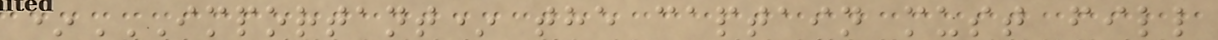*IMPORTANT* THE CAPTAIN MUST FILL
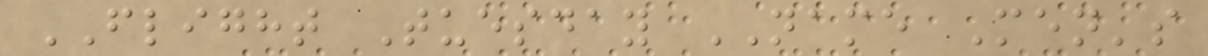FLIGHT Tuesday NAME Men's
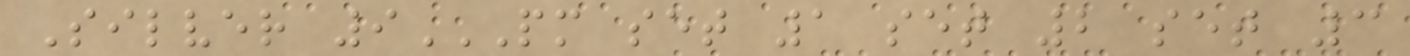Silver 9PM SET 1 SET 2 SET 3
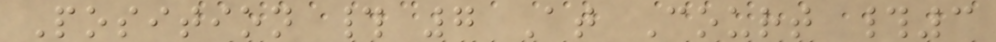Position # 7 At Court #3
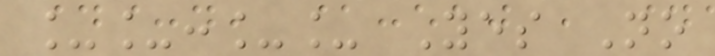__:__ Yes No
